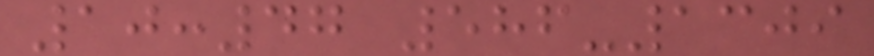10:47 586-1309
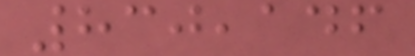830,146
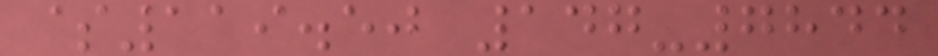$119.50 147-7844
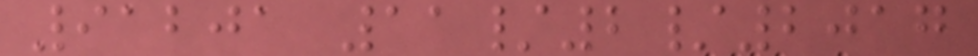91201 11/2/2017
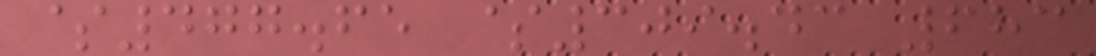$477.65 $309.43 683
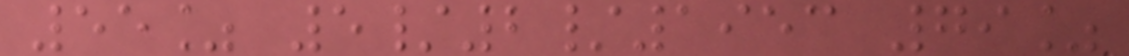55% 5/2/1953 79%
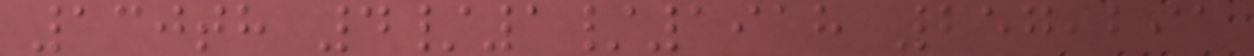130th 4/1/1918 257,291
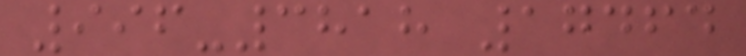996-3818 17464
